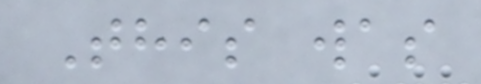This was
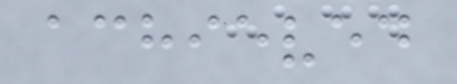achieved
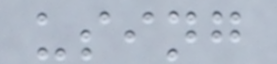using
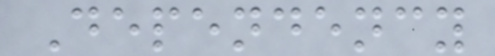Dependency
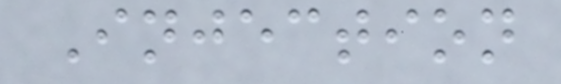Injection
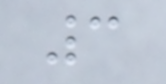3
